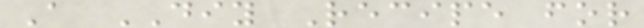A DIY Recipe for
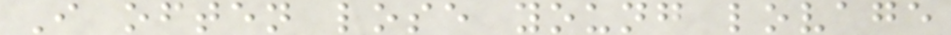I often lose young lovage
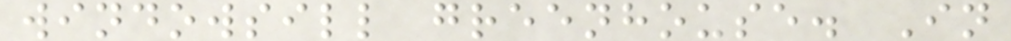windowsill greenhouse. In
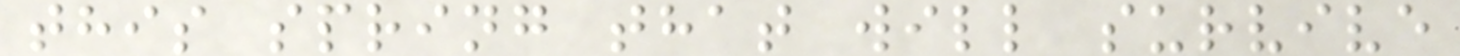this spring that will survive
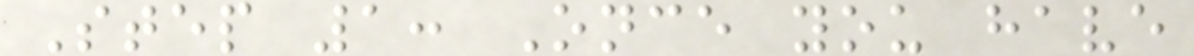Step 1: Once you have
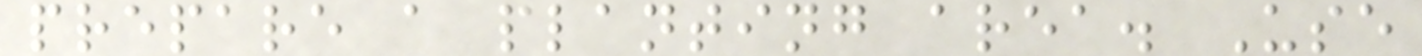prepare a planting area. Use
